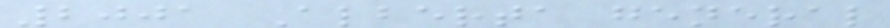2001 Alberta general
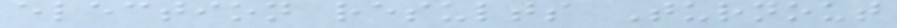election results Turnout
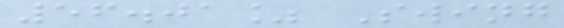56.01% Swing
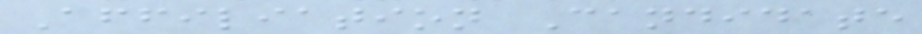Affiliation Candidate
